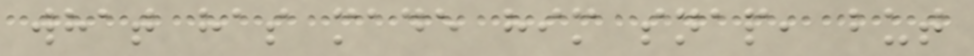what has made him snap, but
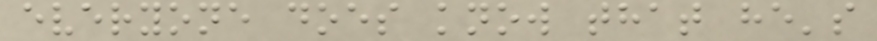everyone does know that he's
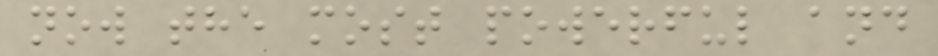now the most powerful and
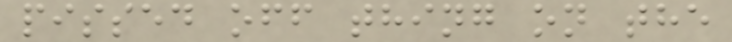pissed off thing on the
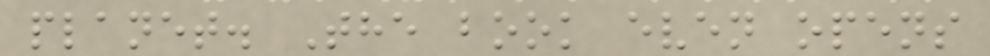planet. The book even opens
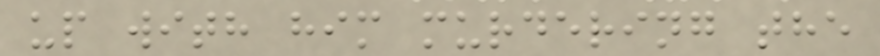up with him murdering the
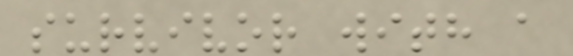survivor with a
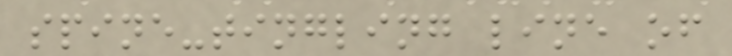spine-tingling line of
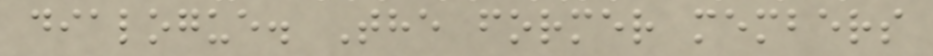dialogue. The former members
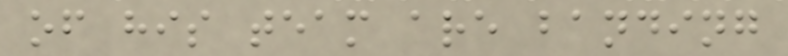of his team are banding
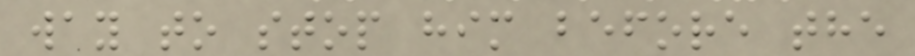way to stop him before the
